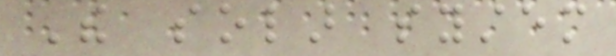The solar system
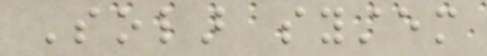Solar system
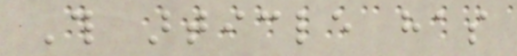This article has
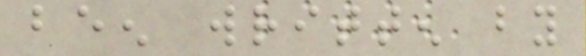been written by
